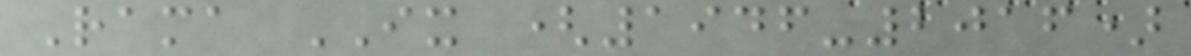Rama IX (1946-2016)
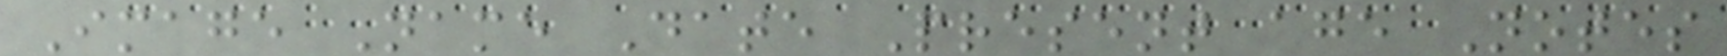Image Name Date Present age Notes
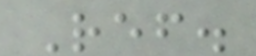Ref.
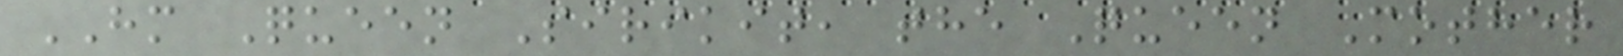HM Queen Sirikit, the Queen Mother
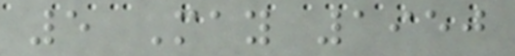5 May 1950
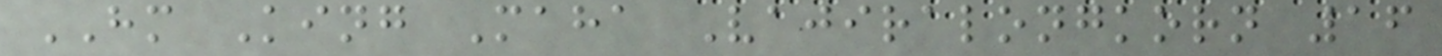HM King Maha Vajiralongkorn 16
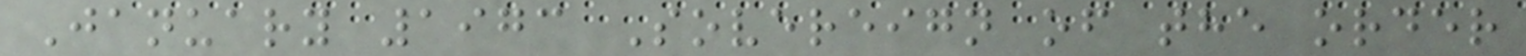January 1973 Sovereign of the order
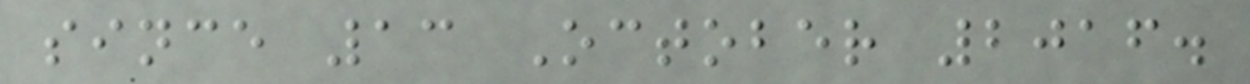since 13 October 2016.
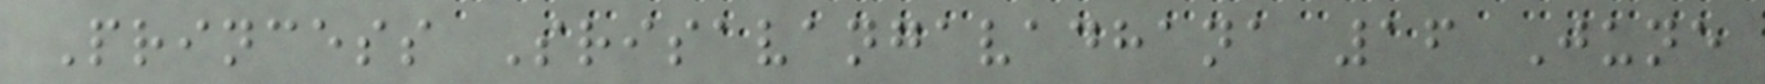Princess Srisavangavadhana 16 June
